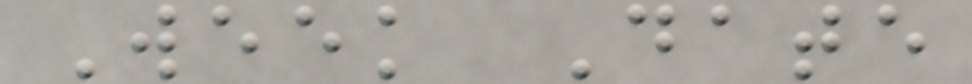Week Date
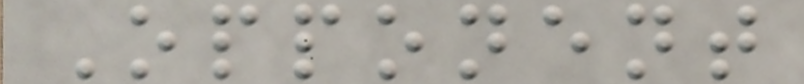Opponent
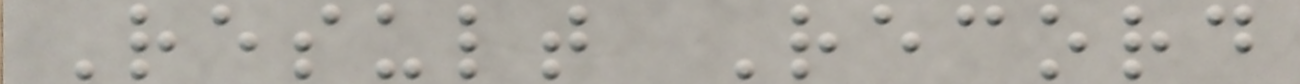Result Record
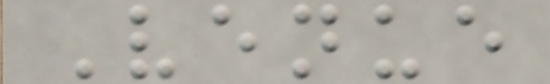Venue
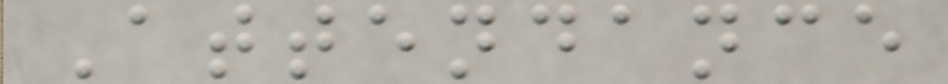Attendance
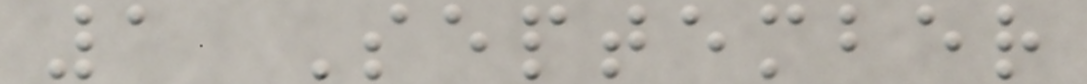1 September
